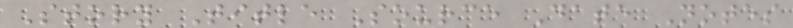Story Title Source Date Notes
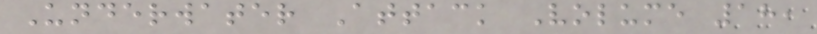Underwater Attack Volume 18,
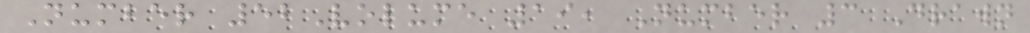Number 52Volume 19, Number 3 Drawn
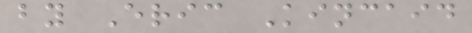by Eric Kincaid
